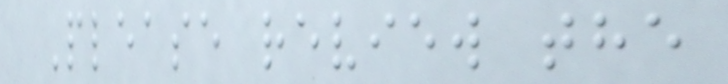Please review the
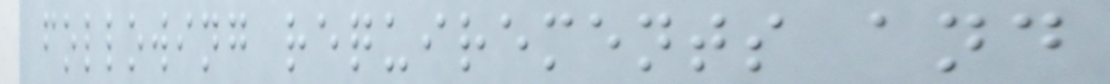following requirements and
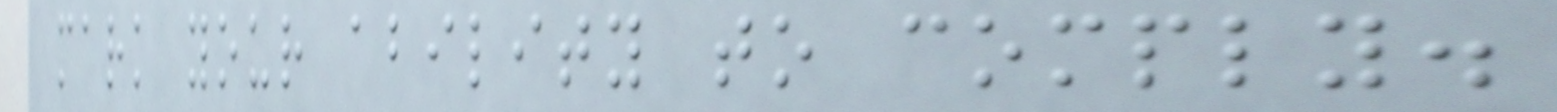mark your ability to comply.
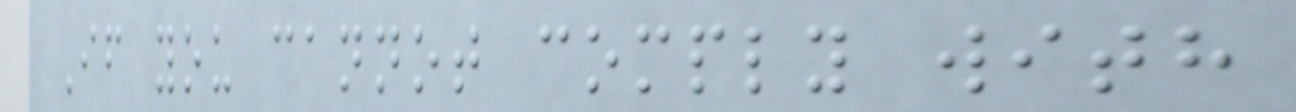If you cannot comply with
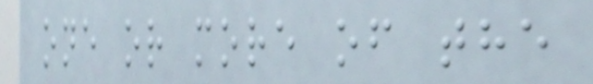one or more of the
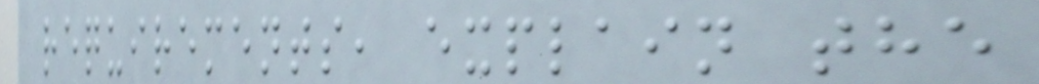requirements, explain the
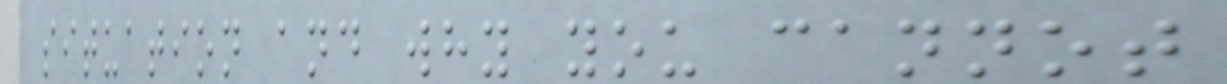situation and why you cannot
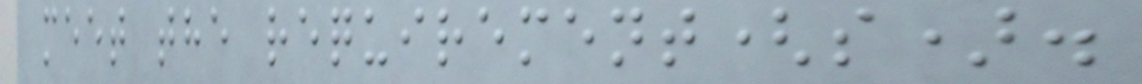meet the requirement(s).
